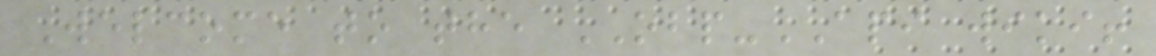Welcome to the OBP-API wiki!
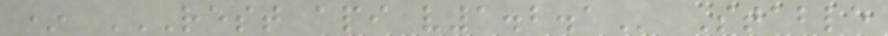* REST API V1.2.1 Stable
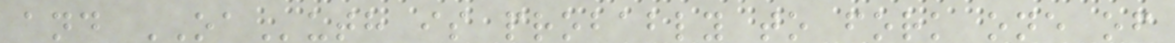and OAuth is probably to fork one of
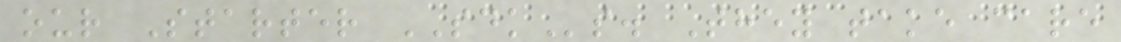our Starter SDKs. They take care
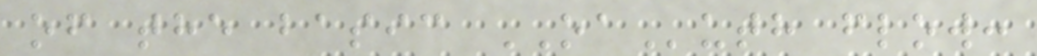of the basic OAuth flow:
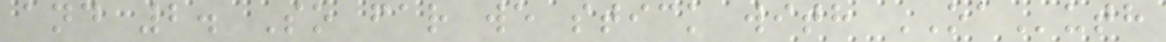and 2. So far we stick with OAuth
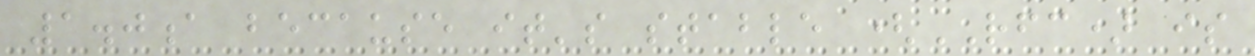1.0a because it's stable (RFC) is
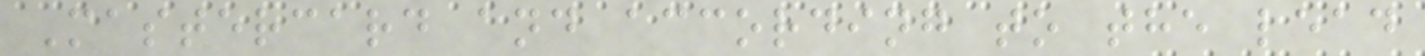Mastercard and according to the lead
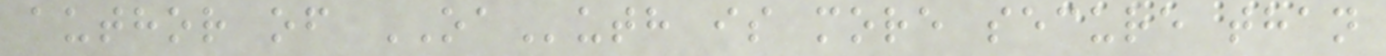author of OAuth is more secure than
